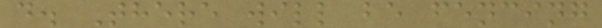d. There will be fencing
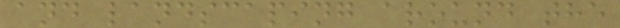and landscaping around the
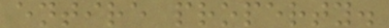entire property.
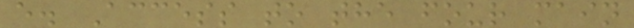e. Access to the four main
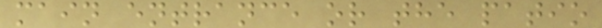main entrance or the patio
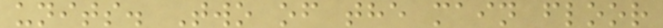units. Two of the main floor
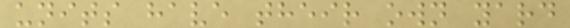units have their own yard
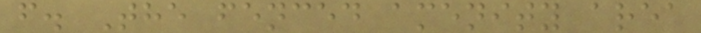f. The fenced amenity area
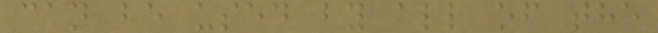can be used by all of the
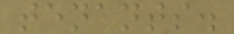tenants.
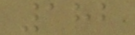182
